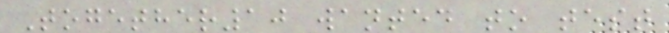Together10 wanted to test
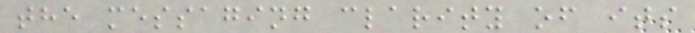the messaging clarity of its
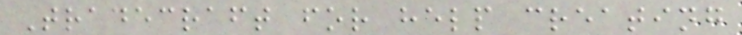Tradecraft for help creating
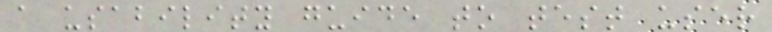a usability guide to test user
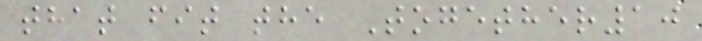that fit the Together10
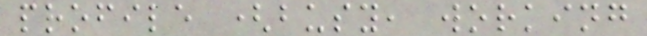profile (busy, working
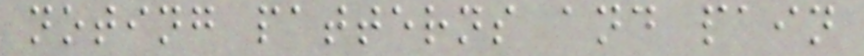noting patterns and pain
